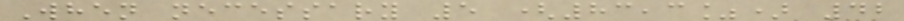When necessary 5 (83,3%) 42
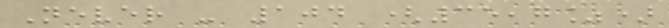Never - 104 (35,7%)
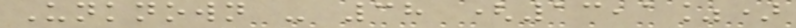Unknown - 38 (13,1%)
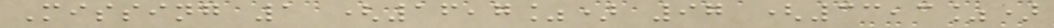Missing 1 (16,7%) 97 (33,3%)
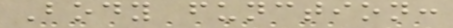Body function:
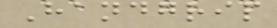Handgrip
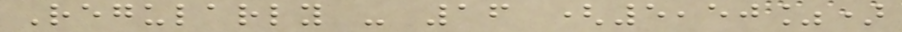Regularly - 16 (5,50%)
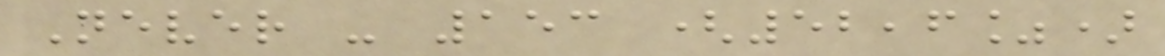Never - 153 (52,6%)
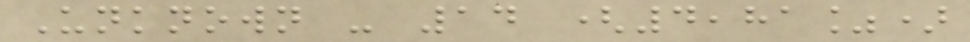Unknown - 14 (4,81%)
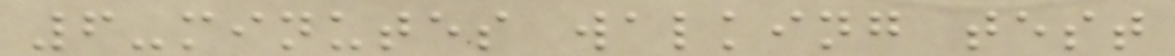6-minutes walking test
